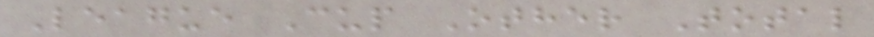League Cup Other Total
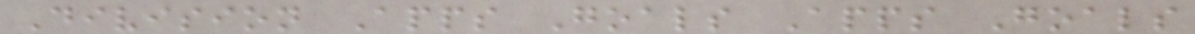Division Apps Goals Apps Goals
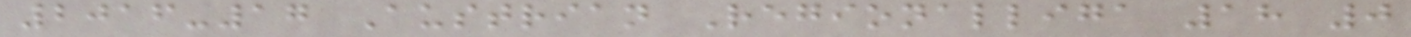2016-17 Austrian Regionalliga 18 0
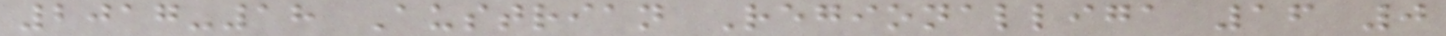2017-18 Austrian Regionalliga 16 0
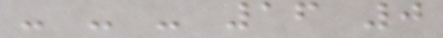- - - 16 0
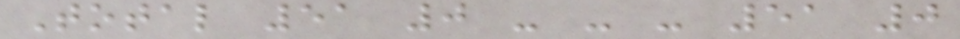Total 51 0 - - - 51 0
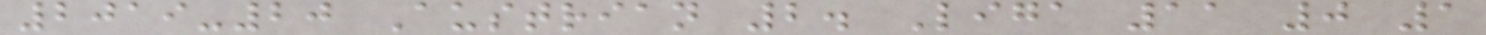2019-20 Austrian 2. Liga 11 0 1
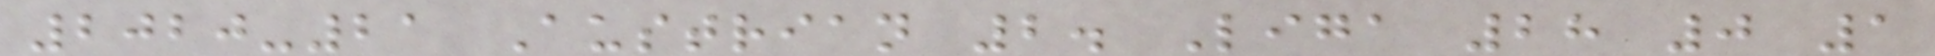2020-21 Austrian 2. Liga 28 0 1
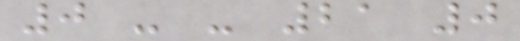0 - - 21 0
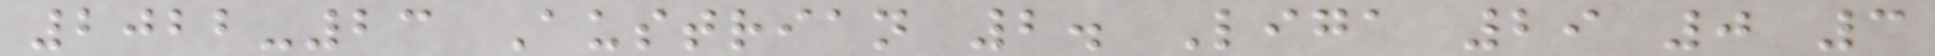2022-23 Austrian 2. Liga 29 0 3
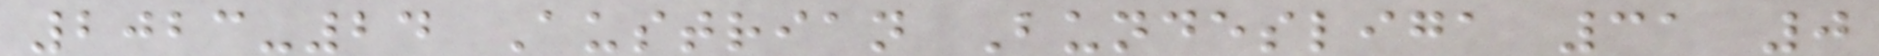2023-24 Austrian Bundesliga 31 0
